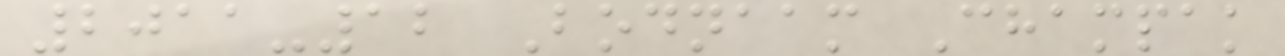2011-12 Bodnaam Champak
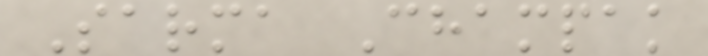Sarma Champak
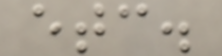etc.
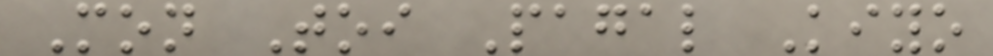Mon Toi Pagal Kiyo
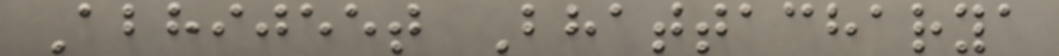Abhijeet Bhattacharya
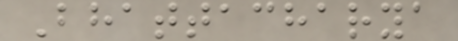Bhattacharya
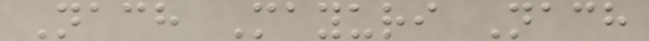Nach Mayuri Nach
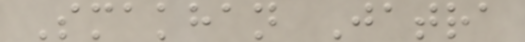Smakhan Jatra
